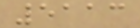5113
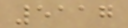5117
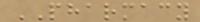PHARMACY
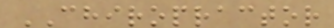CHIROPRACTOR
